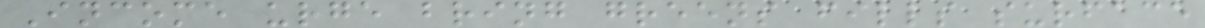Income urge bring greens fills surface
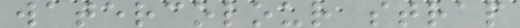watercolour strap
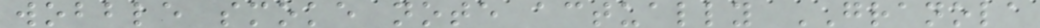wobble smoke note actually GRANOLA
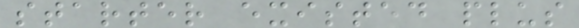starter existed plus
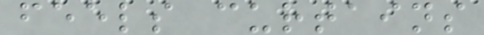feels curtains
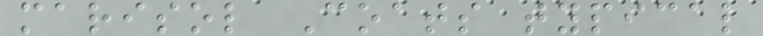marisol Coats typical
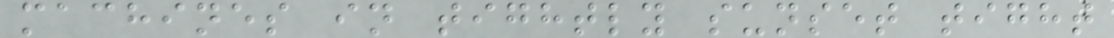machines in tightly sunset tight
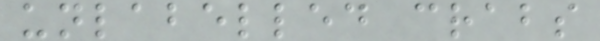unlabelled crabs
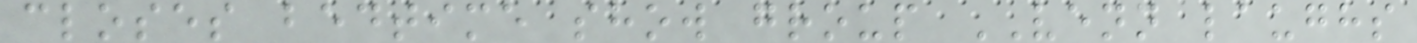closes bedtime show group VENN laughs
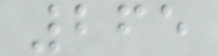265
